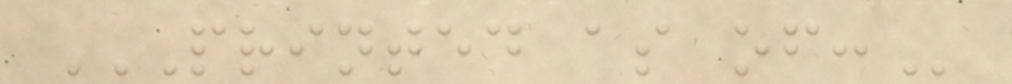PRINTED AS OF:
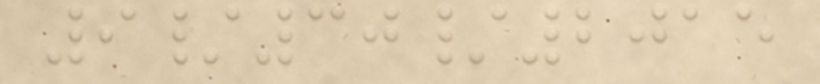9/30/2015
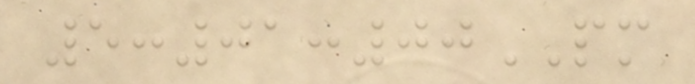5:01:00PM
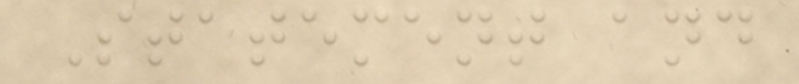Statement and
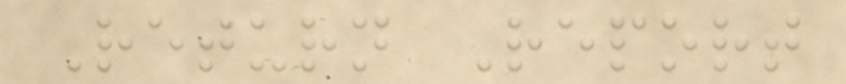Return Report
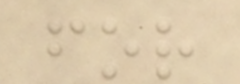for
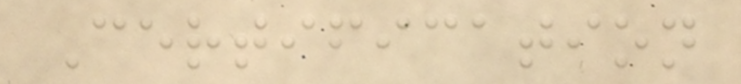Certification
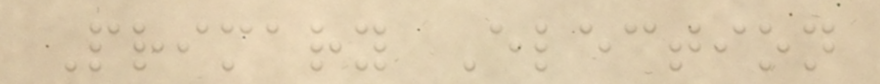Primary Election
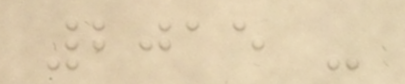2015 -
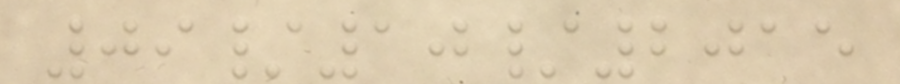09/10/2015
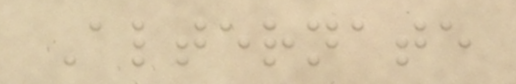Alternate
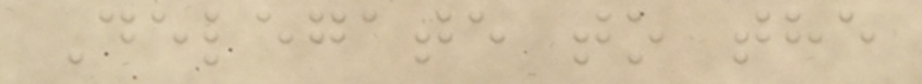Delegate to the
